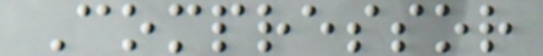Compressor
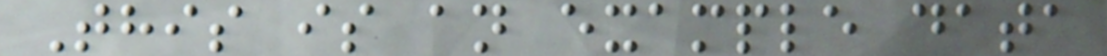This is an example data
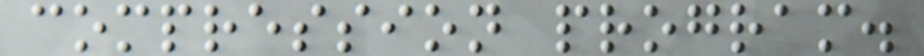compression program.
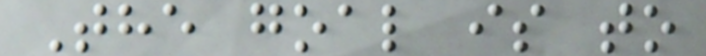The goal is to
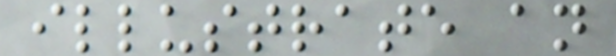illustrate an
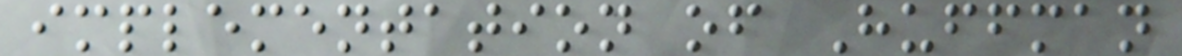implementation of Huffman
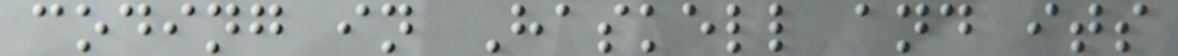coding in Haskell and its
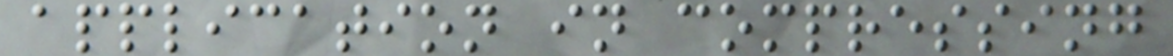application in compressing
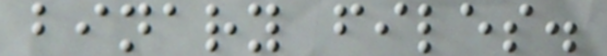binary files.
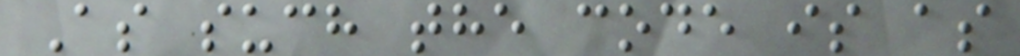As such the code is as
